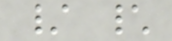/ \
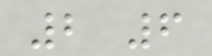2 6
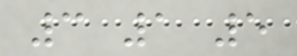3 1 5
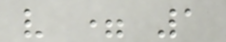v = 1
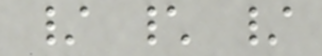/ \ /
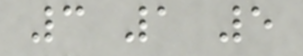3 1 5
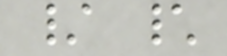/ \
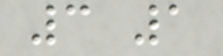3 1
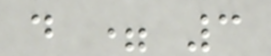d = 3
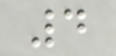4
